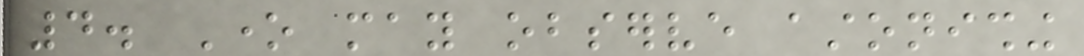4. One may observe astonishing
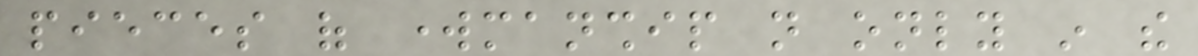pieces of workmanship not only in the
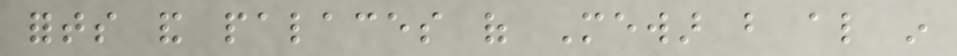forts and palaces of Mewar but also in
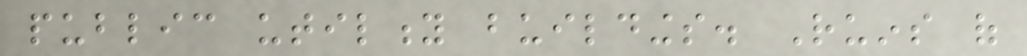public utility buildings. Ruins of
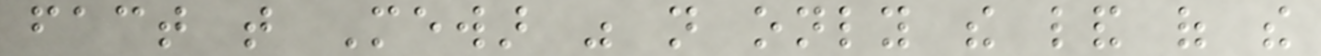fact that Mewar was not only the land of the
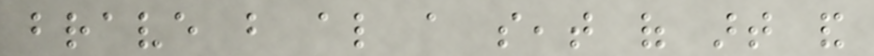brave but also a seat of art and
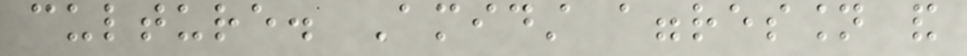culture. Amidst aggression and
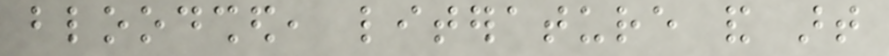bloodshed, literature and art
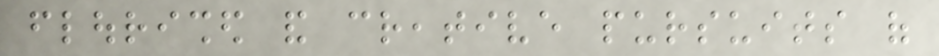flourished and creative pursuits of
